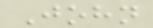John
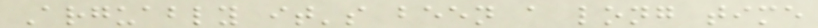Arguably it's been a long time
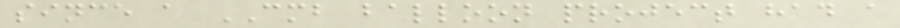since a CMB balloon project had a
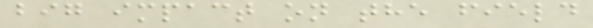big impact on the field
